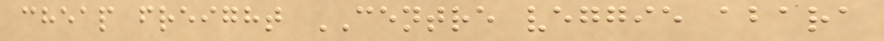cheap freight CENTRE veggie abara
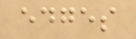edges
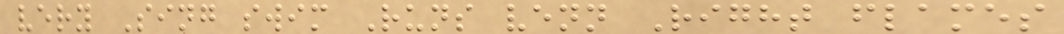very Sing swim Runs venn Right flames
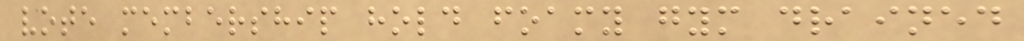vote membership hold foamy gym drained
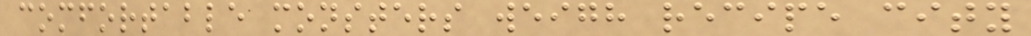comfortable monsters weigh recipe city
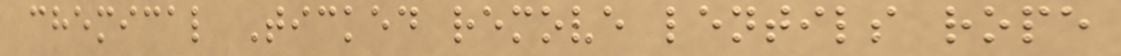chemical Ticked remove lentils rope
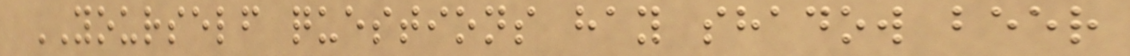YOURSELF questions hay shadow beer
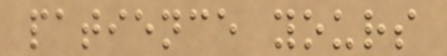patience yours
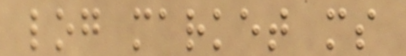log market ms
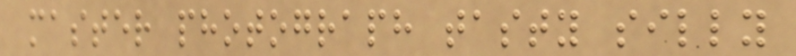master photograph tasty silly
